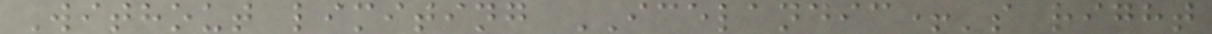Without limiting ICELANDIC+'s right
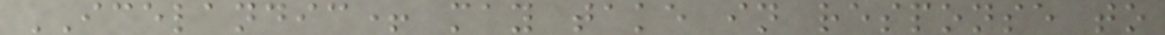ICELANDIC+ may take in response to
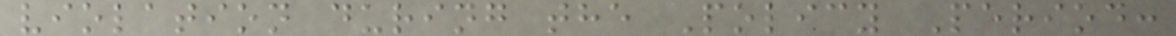violation during the Policy Period:
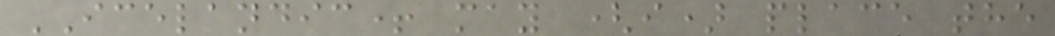ICELANDIC+ may (i) place the
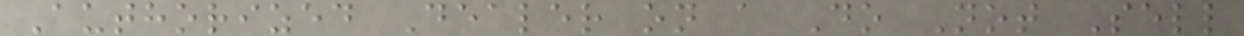Authorized Dealer on a Do Not Sell
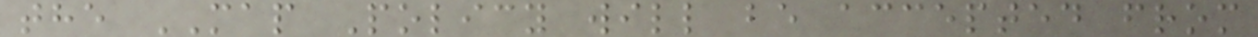the MAP Policy will be accepted from
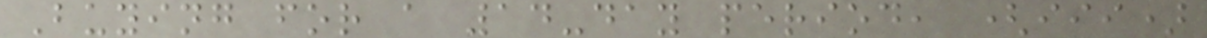Buying for a 14-day period, (iii)
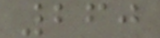260
